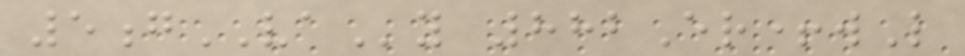5gVAy 882Er+wL
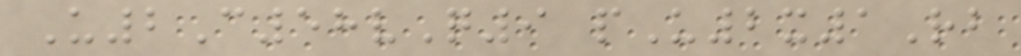U2C58vQ9 pU2x1Rb
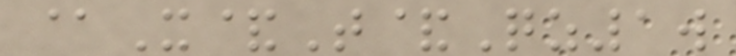@X&T&Qz1w
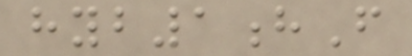hyb1hF
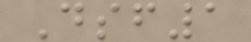Dsf1
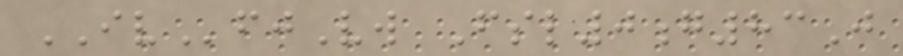IVfjVw Fsl0g83J
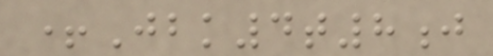+Jbk4t8j
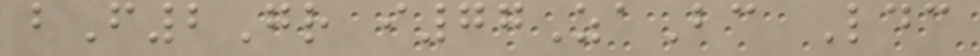bF2Gr i77ZaBc Ldc
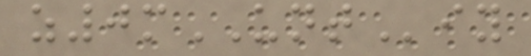z0mUNTiy
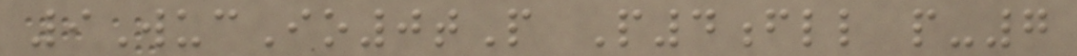9WucIo0tP P4fll p-7
